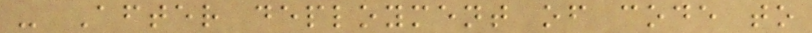- After deployment of code to
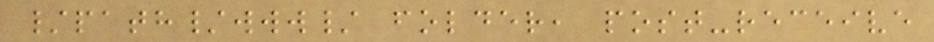/path/www/ folder, post-receive
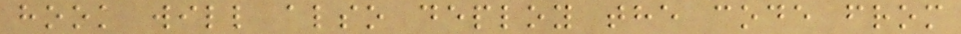hook will also deploy the code from
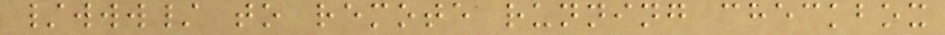/www/ to remote running checkbox
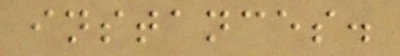instances.
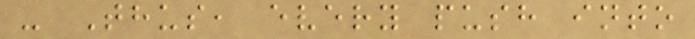- Thus, every push into
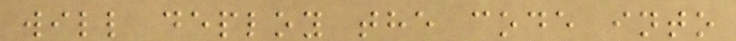will deploy the code into
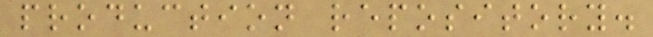production repository.
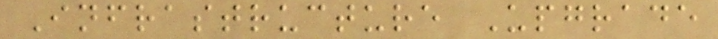Infrastructure Upgrade
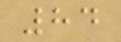84
